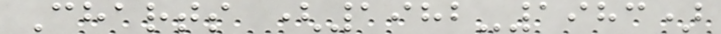Charts (1982-1983)
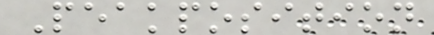Peakposition
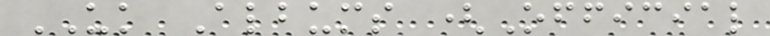UK Albums (Official
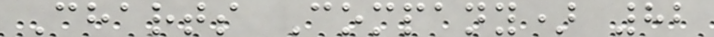Charts Company) 82
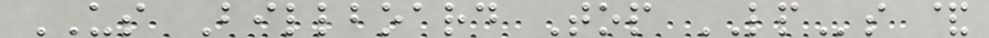US Billboard Top LPs &
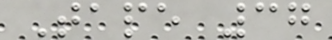Tape 37
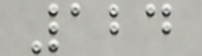124
